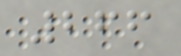266
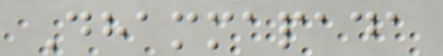Dhammapada
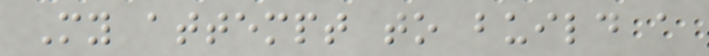My attempt to build a
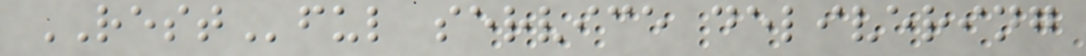RESTful service delivering
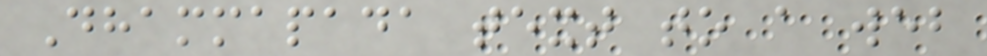Dhammapada text to a web
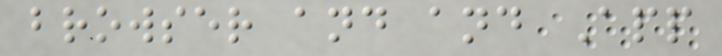browser and and App
